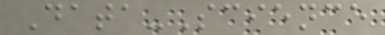Data-Science
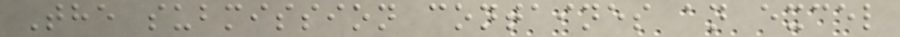The submission containes an excel
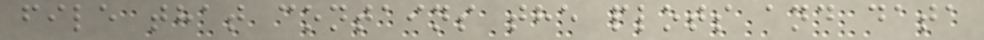file that contains the plots and data
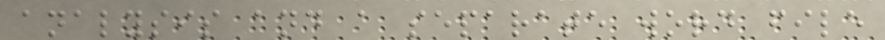analysis and a separate word file
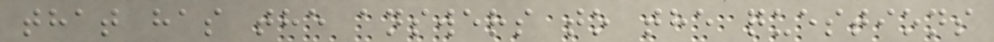that has the answers to the questions
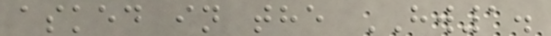asked in the HW1.
